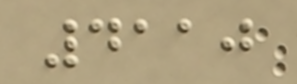4110
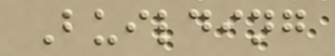Building
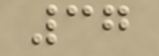37
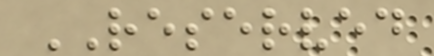RESERVED
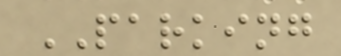PARKING
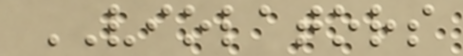VIOLATORS
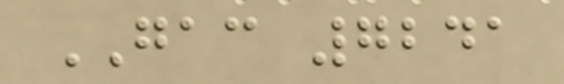GAC 7241
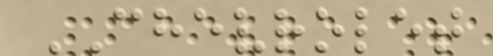CHEVROLET
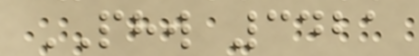PHW 3421
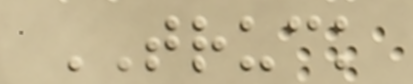TRUCK
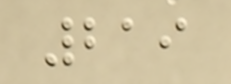219
